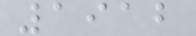1912
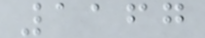1167
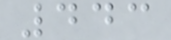443
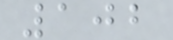102
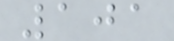101
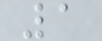1
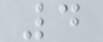4
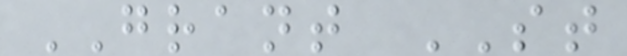GRANT ST
